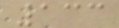133
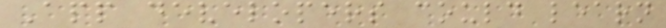App developers could learn
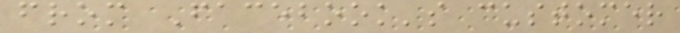from Facebook's customer
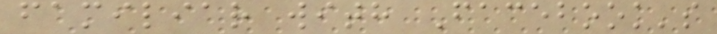familiar with Facebook's
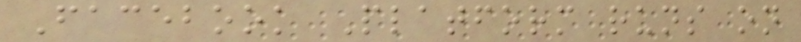Facebook Platform runs on
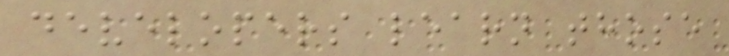developers learn those
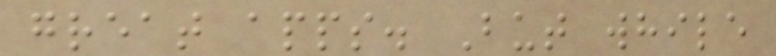great apps. But while
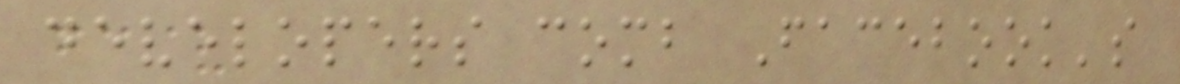developers comb Facebook's
